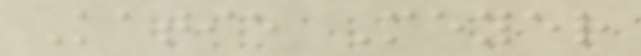Katie Meyer
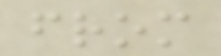from
